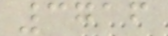3716
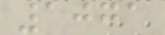1071
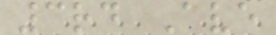3rd Ave
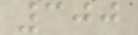300
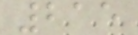215
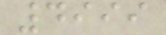4999
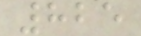825
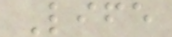Life
